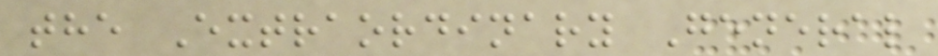the Extraordinary General
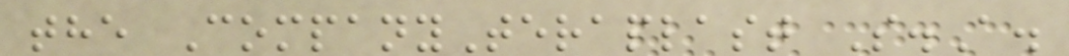the CompanyTeraplast S.A.
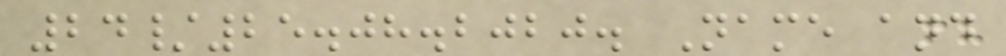24/25.08.2020. Name and
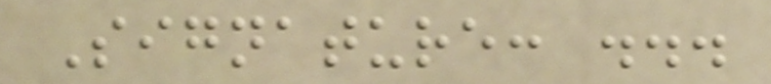Signature: ...
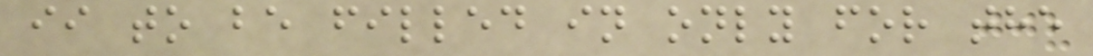ii to be filled in only for the
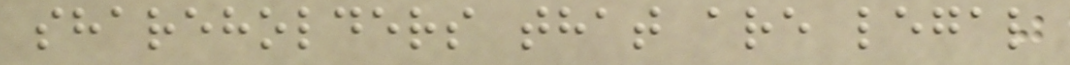shareholders that are legal
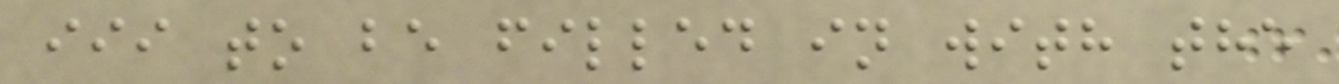iii to be filled in with the
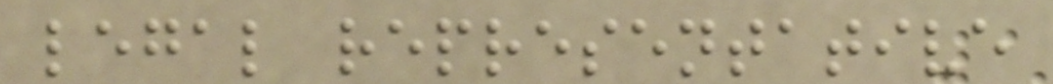legal representative
